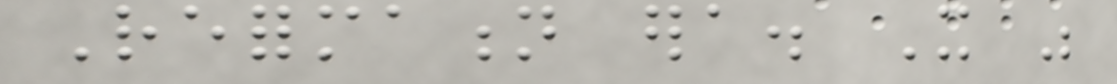Reformation era. It was
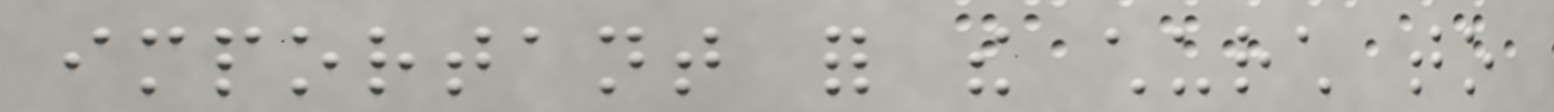important for the church to
